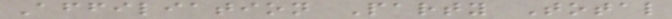Affiliation Party Total
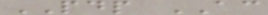PDP AC
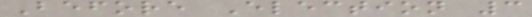Before Election 3
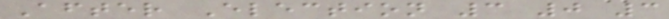After Election 3 0 3
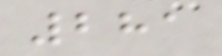281
